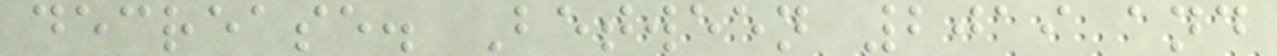decrease. Between 2019 and
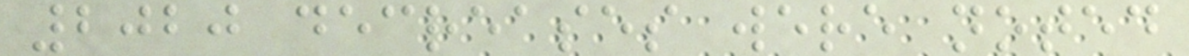2020 decreases were noted
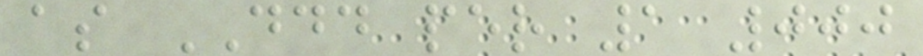as DDD per 1 000
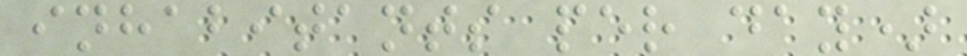inhabitants per day)
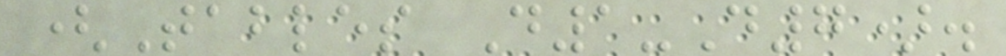(Tables D1-D7).
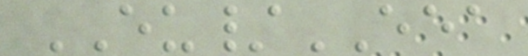EU/EEA
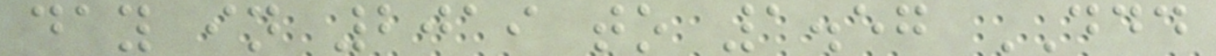day in 2019 to 1.57 DDD
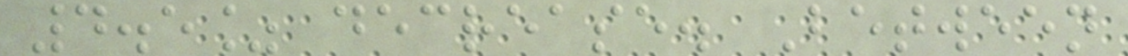4.5% decrease. Between
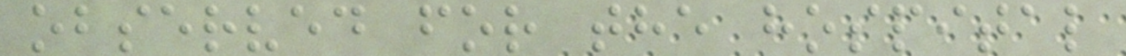observed for the hospital
